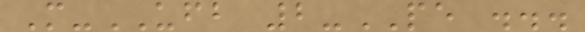M-UFB 2-PE ...
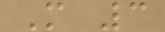M 3
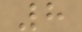8
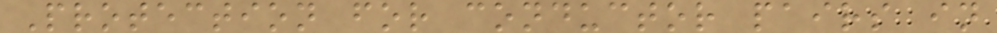Protection for conductor pairs in
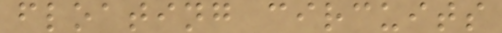floating circuits
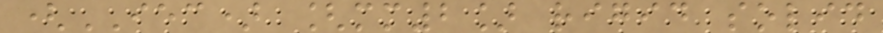(IEC) [mm2] rigid solid
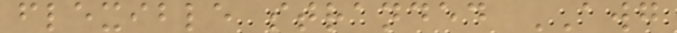flexible stranded AWG
